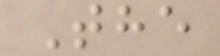The
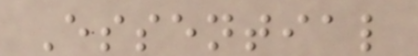Essential
